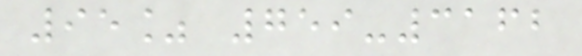95% 759-3162
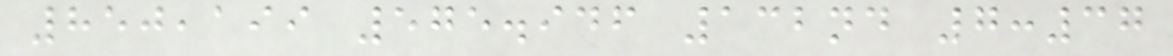850,199 575.946 132nd 7:37
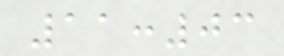11:03
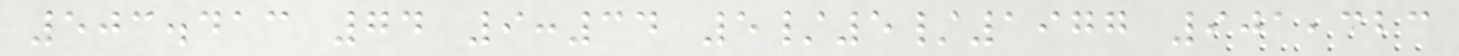503.413 74 9:34 5/5/1977 901,323
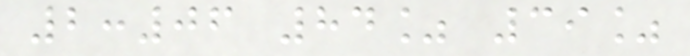2:06 84% 39%
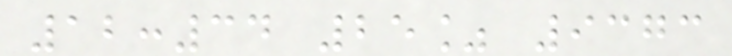12:34 25% 9373
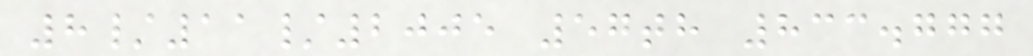8/11/2005 57th 833.777
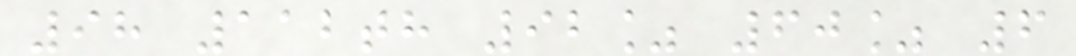98 112th 92% 60% 6
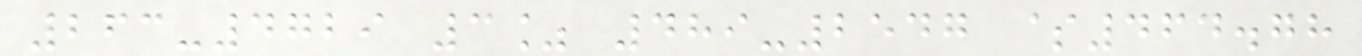263-4729 3% 489-2547 $464.78
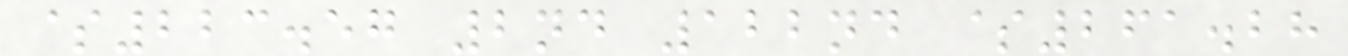$223.57 2nd 122nd $261.28
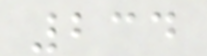234
